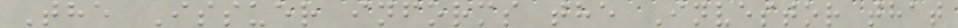The Issuer informs the Investor that
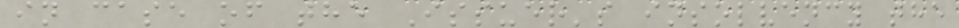in case of the Issuer's insolvency the
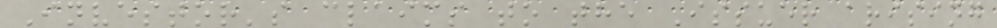Investor's claims to the Issuer arising
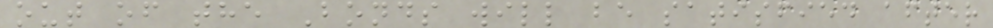out of the Bonds will be satisfied after
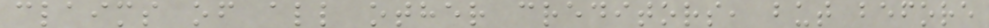claims of all other creditors, but before
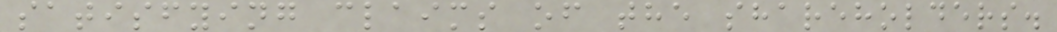satisfying claims of the shareholders.
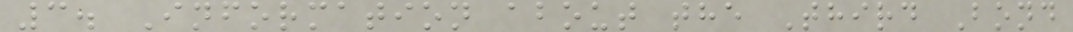3. Information about the Third Bond
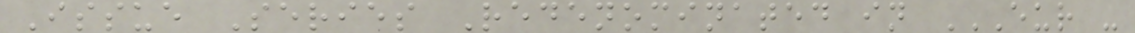Issue Series Redenominated in EUR -
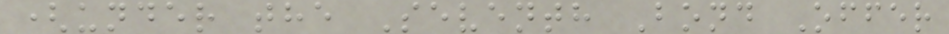(under the Seventh Bond Offer
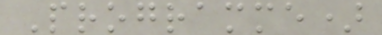Programme)
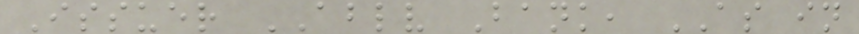Issuer ABLV Bank, AS in
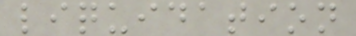liquidation
